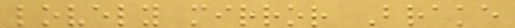lovely mirror Brake
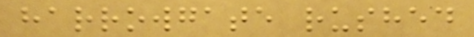harrowgate rushed
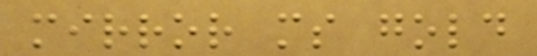mirror ms gold
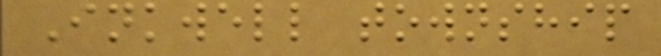Inkwell township
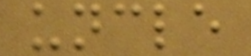uncle
